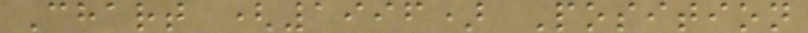Chart (1996) Position
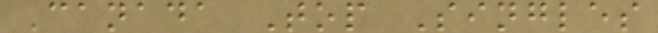Canada Top Singles
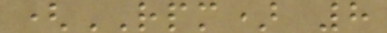(RPM) 8
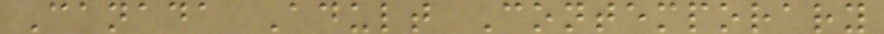Canada Adult Contemporary
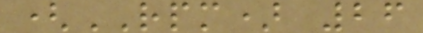(RPM) 26
